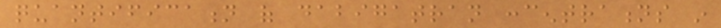quantification of dabigatran concentrations in
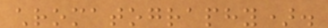chromatography).
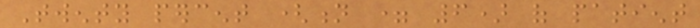Twenty percent (n = 6) of patient
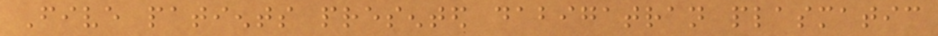Five patients presented dabigatran plasmatic
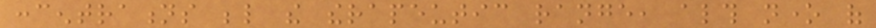concentrations below the therapeutic range, although none of
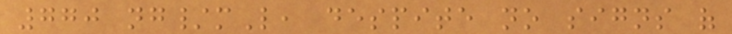770 ng/mL, despite no signs of
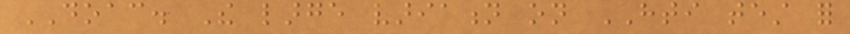DOAC. The large variation on HTI test for
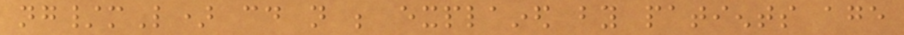ng/mL) could not be explained by patients age
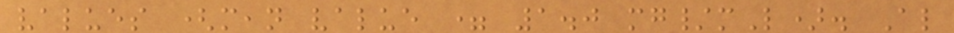values (mean value = 1.0 mg/mL). Also
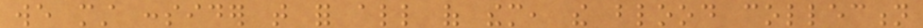we must consider that for all of them, the blood collection
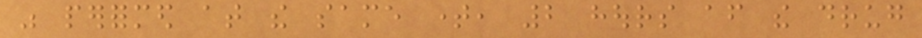was performed at the same time, 2 hours after the drug
